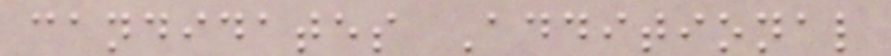candidates Additional
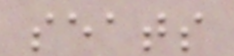seats
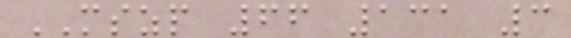MSZP 66 131 3
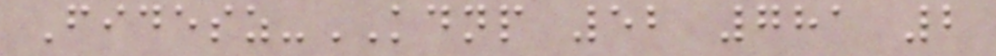Fidesz-KDNP 52 781 2
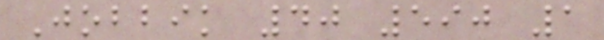Jobbik 40 590 1
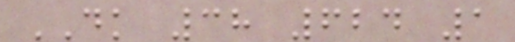DK 38 624 1
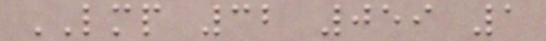LMP 32 059 1
